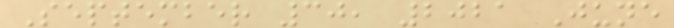September 30, 2021 June
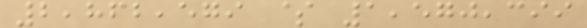2,862,579 $ 1,570,399
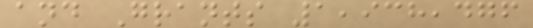and Grants 1,938,476
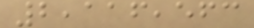2,116,563
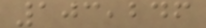103,246
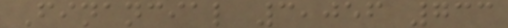Financial 3,056 733
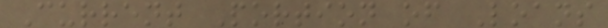Current Portion of Loans
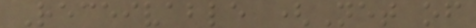Receivable (Net of
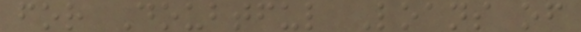for Doubtful Loans of
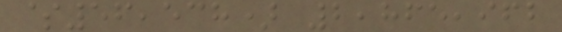$56,538) 2,865,962
